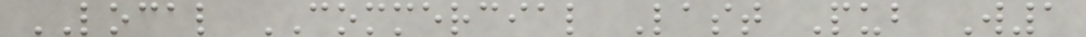LOCAL COMMERCIAL Last Pub W1
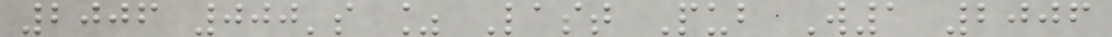2006 000's % Last Pub W1 2006
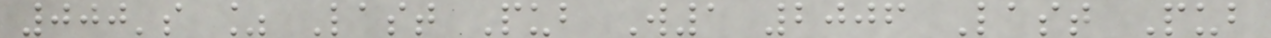000's % Last Pub W1 2006 Last Pub
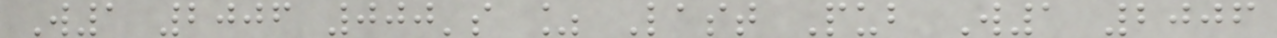W1 2006 000's % Last Pub W1 2006
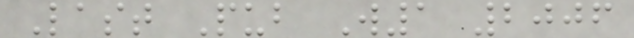Last Pub W1 2006
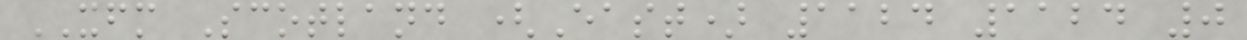XFM Scotland (East) 1124 1124 0
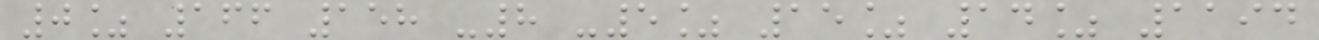0% 166 158 -8 -5% 15% 14% 1194
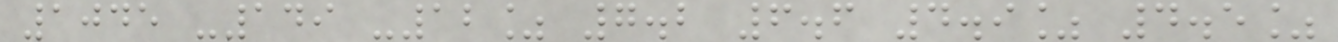1045 -149 -12% 7.2 6.6 4.9% 4.5%
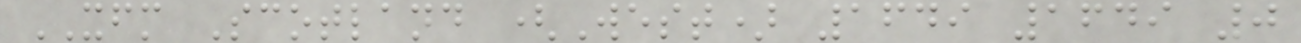XFM Scotland (West) 1649 1649 0
